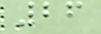26
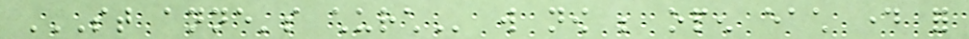ST ANNE'S CHURCH will now be open each day for
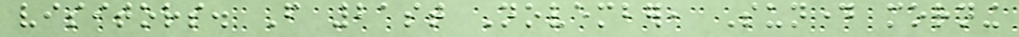visitors. From 21st November, Sunday morning
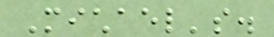Michael's.
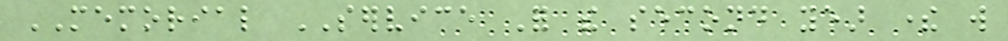MEMORIAL SERVICE For the second year there will
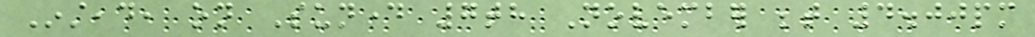Instead, on Sunday 7th November between 4.00pm
